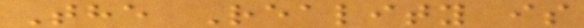The Reality is
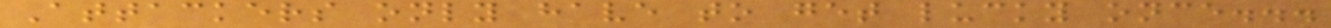Attackers only have to get lucky once...
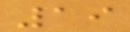19
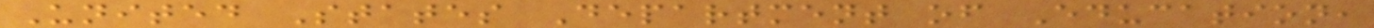United States Department of Education,
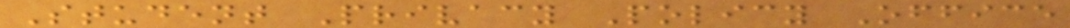Student Privacy Policy Office
